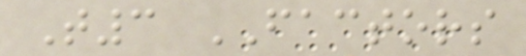T3 FACTORS
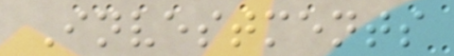Investments
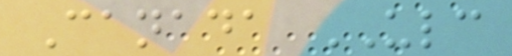Canada ULC
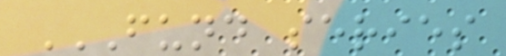FUND SERIES
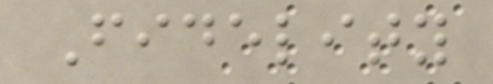Fidelity
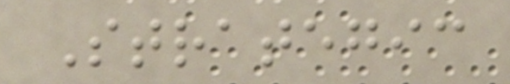Strategic
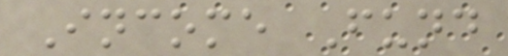Income Fund
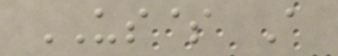US$ A
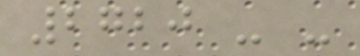2720 - -
